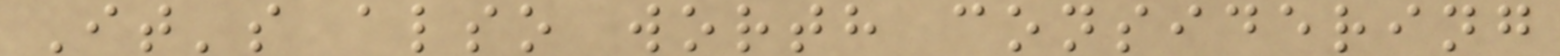It's also worth considering
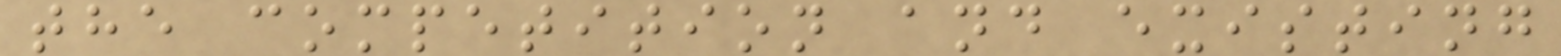the competition and existing
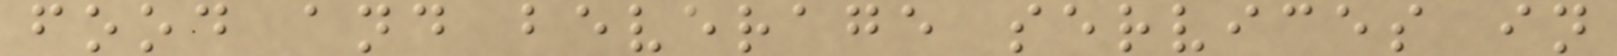food and beverage services in
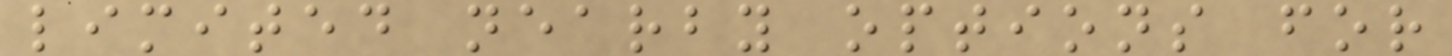limited nearby options for
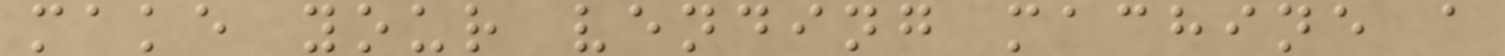make your vending machine a
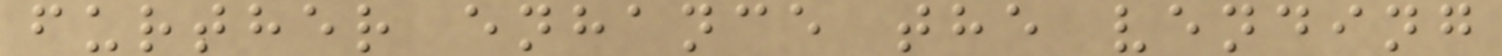further enhance the vending
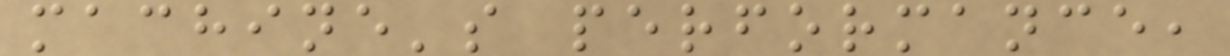machine's performance,
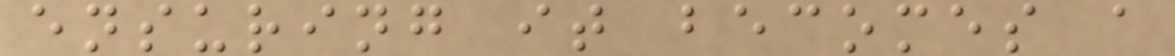ensuring it becomes a
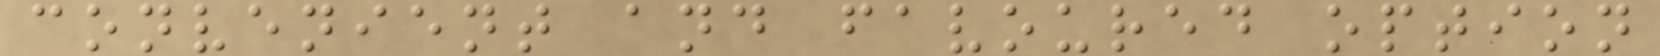convenient and favoured option
